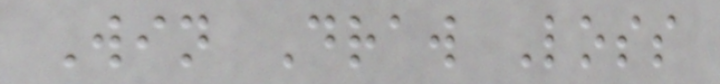Win Draw Loss
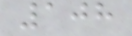108
